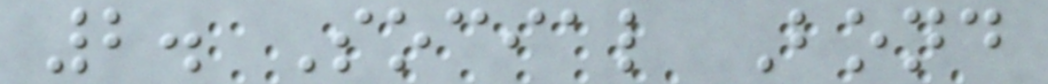2. Social Bond
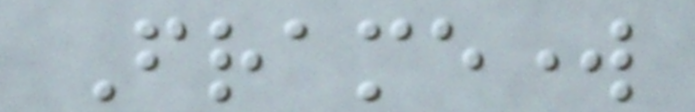Framework
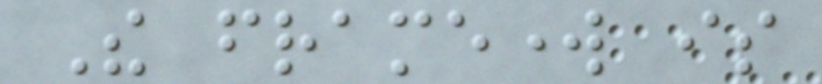The framework is
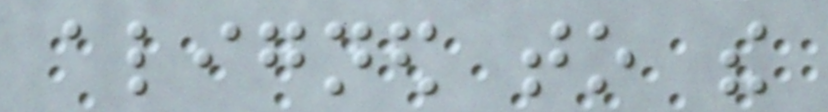aligned to the
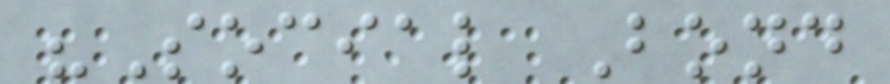"Social Bond
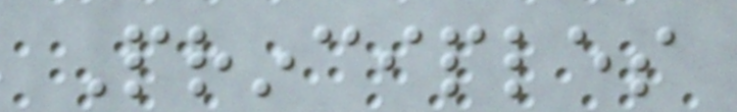Principles
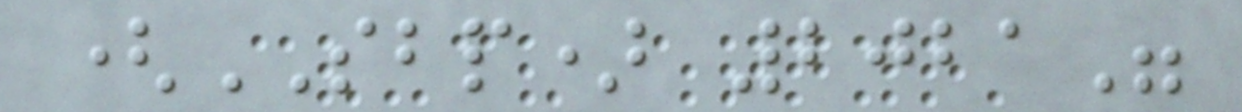(SBP) 2021"
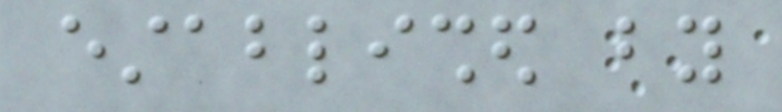established by
